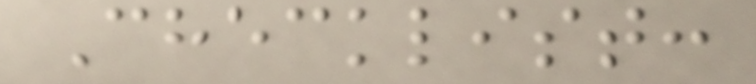Checklist:
